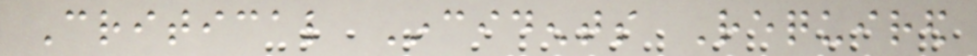Critical Incidents Required
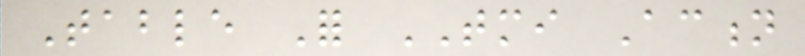Table For TMI Action
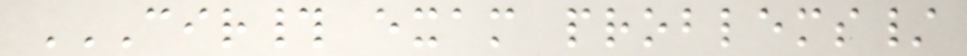CIR# EXAM PROBLEMS/
